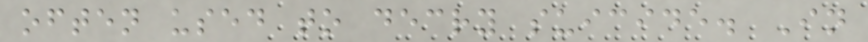often used to decry suicide. In
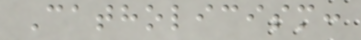Catholicism:
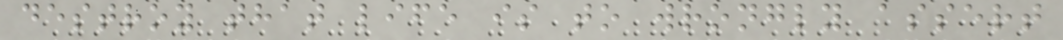destroy that life is to wrongly assert
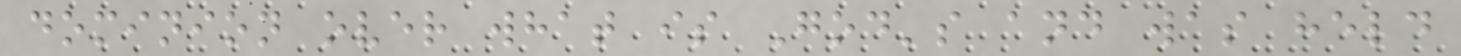dominion over what is God's and was held
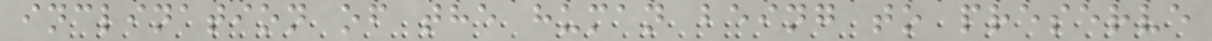inclination of the human being to preserve
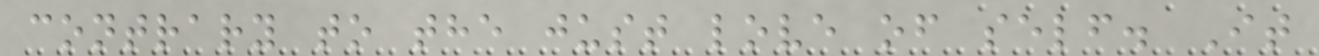contrary to the just love of self. It
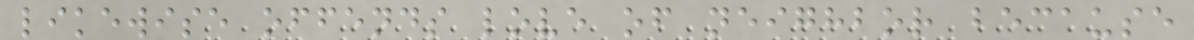likewise offends love of neighbor because
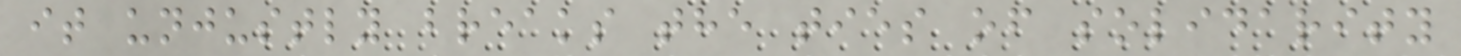it unjustly breaks the ties of solidarity
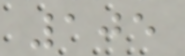105
